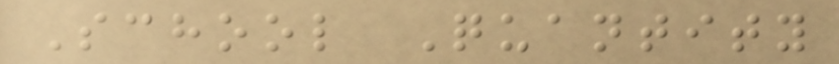School Quantity
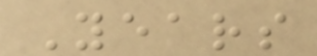Years
